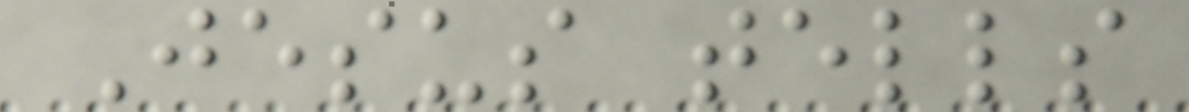Jesus tells
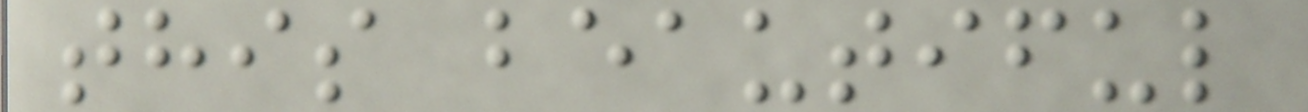this beautiful
